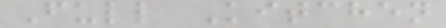Full Kitchen
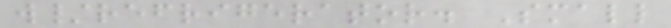w/refrigerator. Small
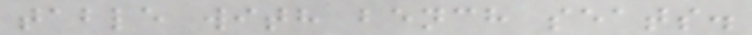table with bench seats.
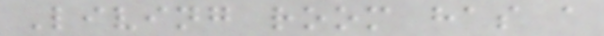Living room has a
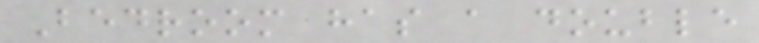Bedroom has a double
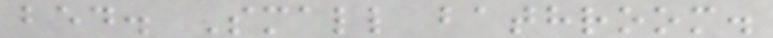bed. Small bathroom.
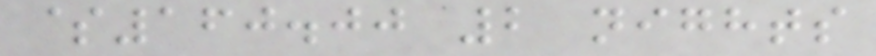$160.00 2 nights
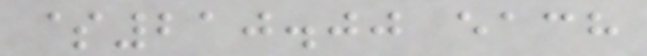$210.00 each
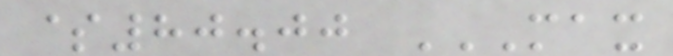$80.00 MAX
